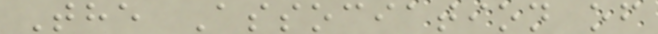The Association of
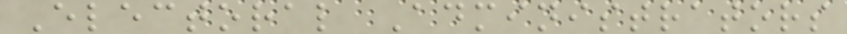Electoral Administrators
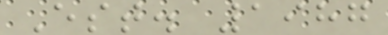Est. 1987
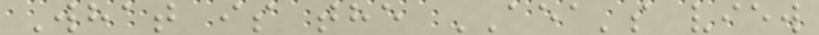What is the AEA's view
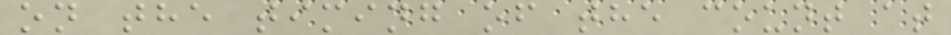on the timing of the count at
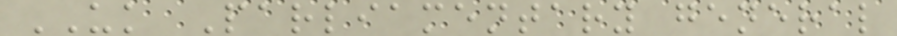UK Parliamentary general
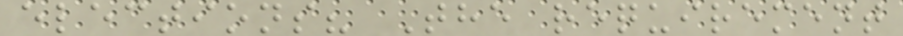elections? The requirement
